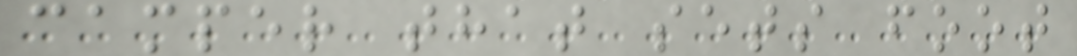camper that sets foot
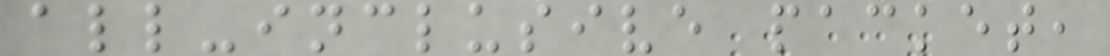all-inclusive packet,
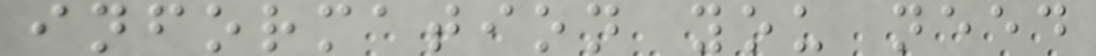information you need
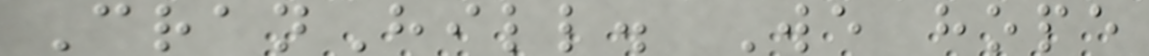CranHill. We hope
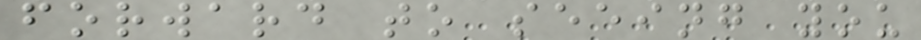forward to seeing you
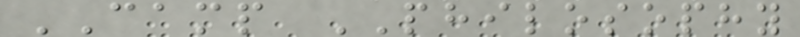CAMP PHILOSOPHY
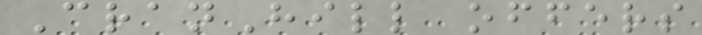CranHill offers
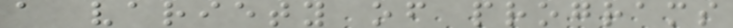a variety of programs
